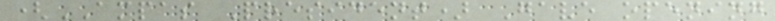(AMPAS President) Gave opening
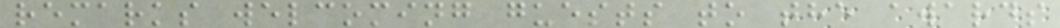remarks welcoming guests to the awards
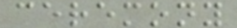ceremony
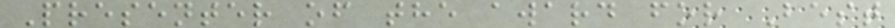Presenter of the award for Best
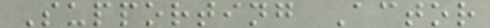Supporting Actor
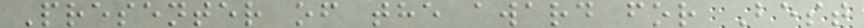Presenter of the award for Best
